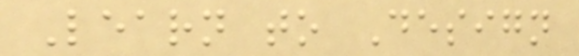Learn to Design
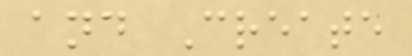and Create
